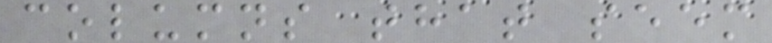columns that seem
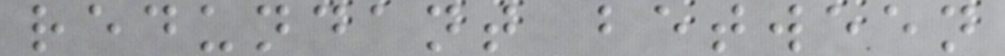redundant between
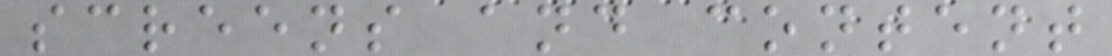screens and content
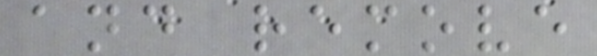and remove
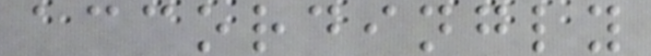accordingly
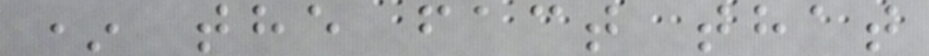* the fact that
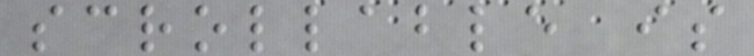scrollable is
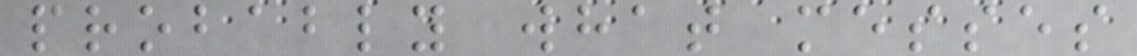probably what messes
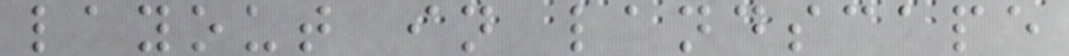layout in landscape
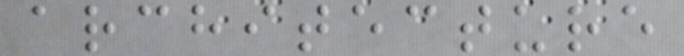architecture
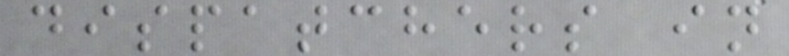dispatchers in
